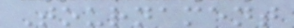Tournament
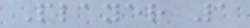Player 1
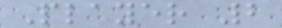Player 2
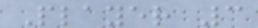Player 3
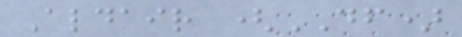Aldair (DF)
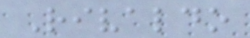Rivaldo
